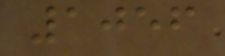1056
